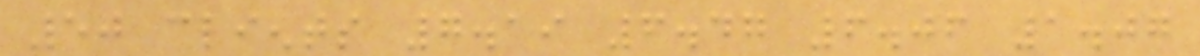50 clients 7.19 6.47 6.06 1.07
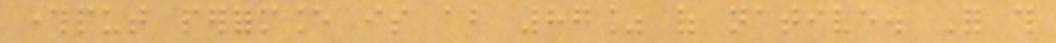throughput performance is about 87% of native. For this
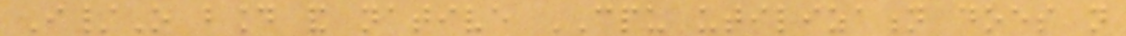I/O bound and native CPU utilization does not
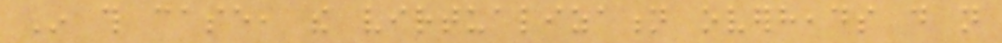In this case, the virtualization overheads do not
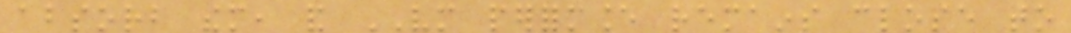absorb them, and VM performance remains close to
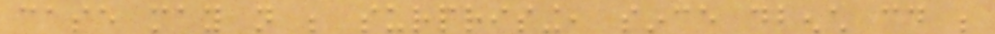case may not be surprising, since dbench could be
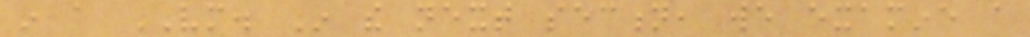in a VM. In the next section, we examine a
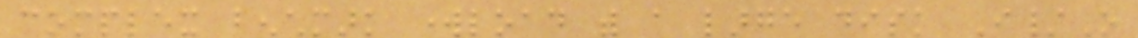complex benchmark workload with a large disk I/O
